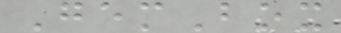GemBox
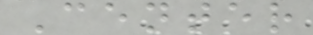Center
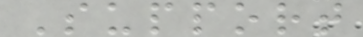Support
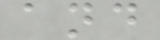and
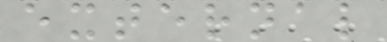external
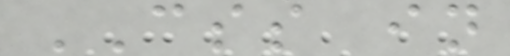CSS in
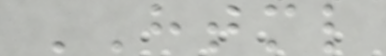HTML
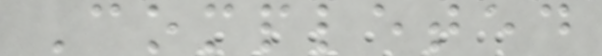Completed
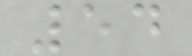54
